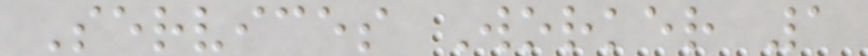Services Worker 1
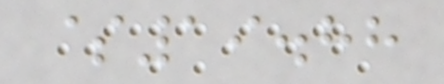$19.88
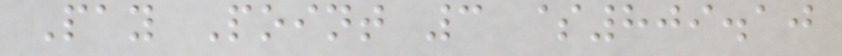Pay Point 3 $809.10
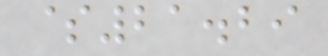$21.29
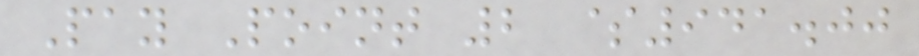Pay Point 2 $941.00
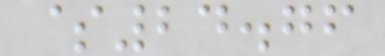$24.76
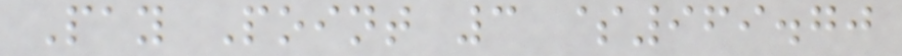Pay Point 3 $969.70
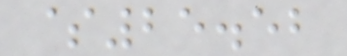$25.52
